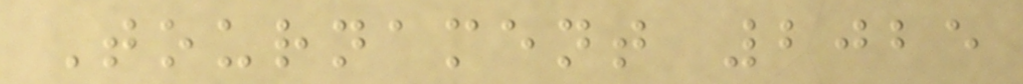Tournament 2025
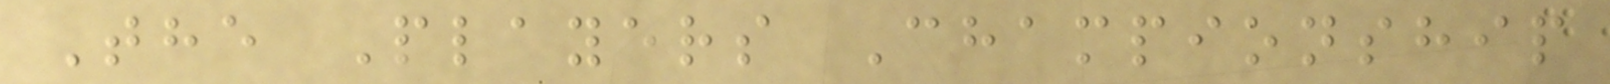The Players Championship
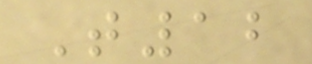T12
